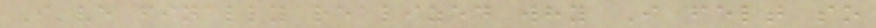I've finally realized why I felt so
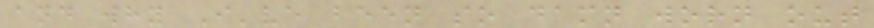and why I've been so damn worn out
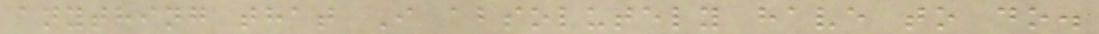anything that I absolutely have to do.
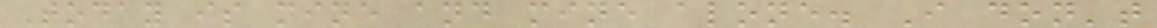Today is mine and mine alone. I don't
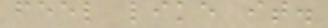feel like it.
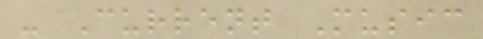- Current Music
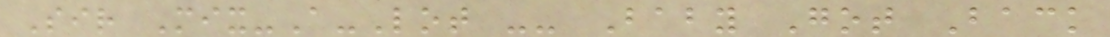Sir Mix-A-Lot -- Baby Got Back
